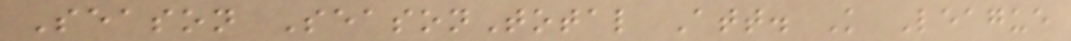Season SeasonTotal Att. K League
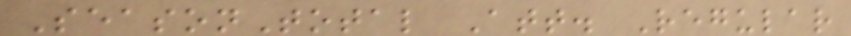SeasonTotal Att. Regular
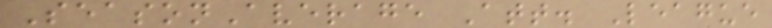SeasonAverage Att. League
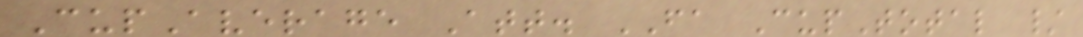CupAverage Att. FA CupTotal /
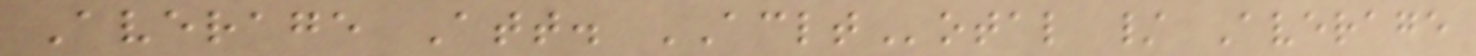Average Att. ACLTotal / Average
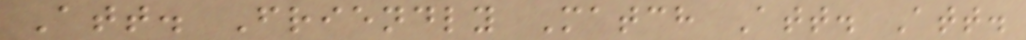Att. Friendly Match Att. Att.
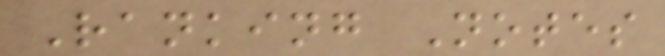Ranking Notes
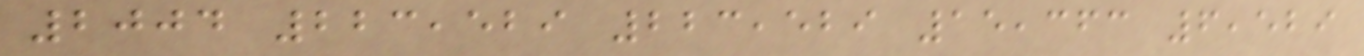2004 223,529 223,529 15,363 6,529
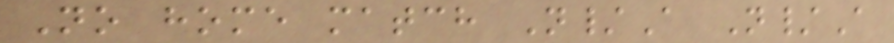No home match N/A N/A
